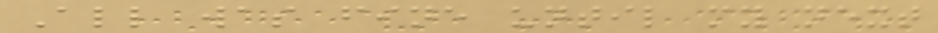All was fine until my next
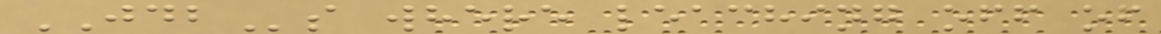JDBs where leaching off of
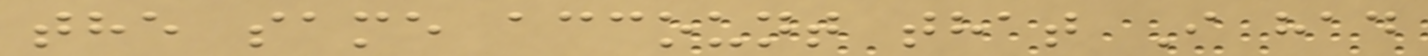the same account that I had
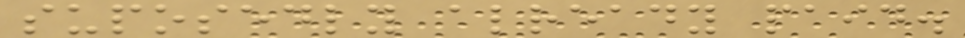suposedly already paid.
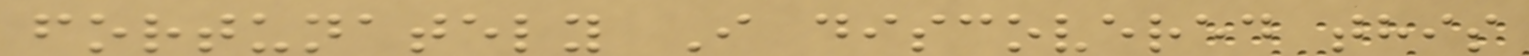fortunately I discovered this
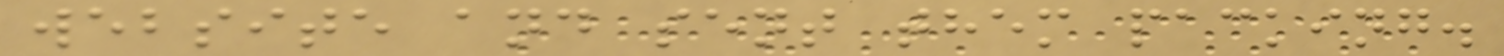website and sent them packing.
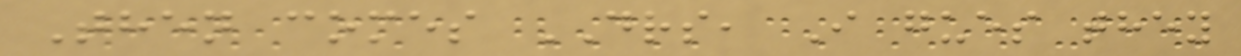Then comes DRS, I gues they
